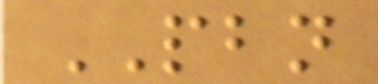PBN
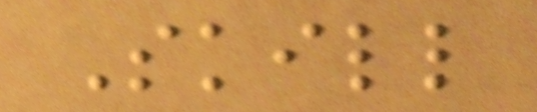Skill
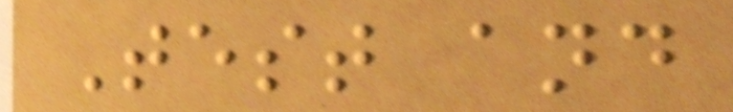Test and
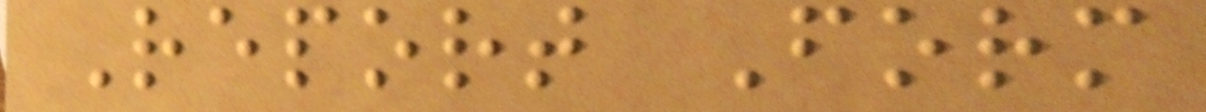Report Form
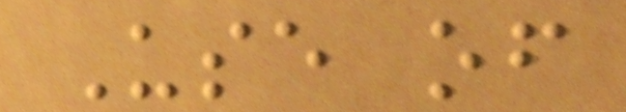Use of
